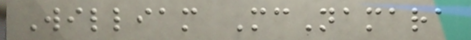William McNamara
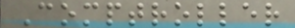Comptroller
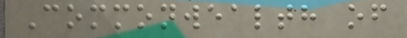Commonwealth of
